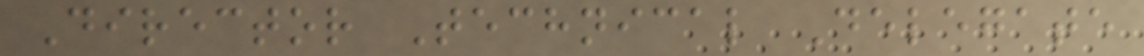Director Technical Delegate
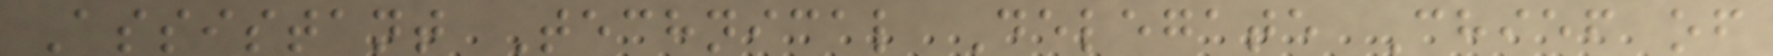Assistant Technical Delegate Chief of
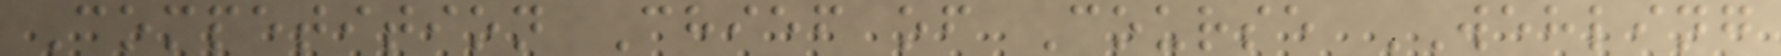Competition Chief of Course WEHLING
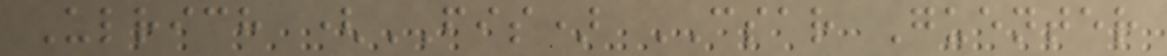Ulrich (FIS) CSAR Guenter
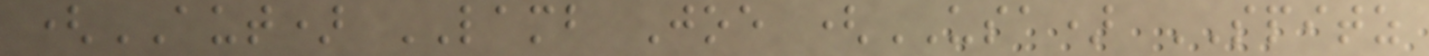(AUT) LAMB Joe (USA) SPITZ
